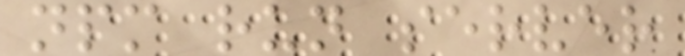npm run server
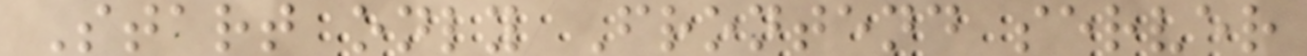Start only Frontend server
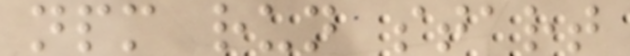npm run start
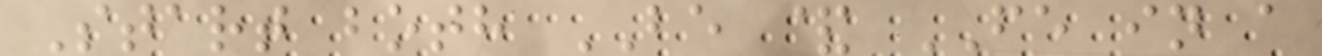Start both BE & FE in a
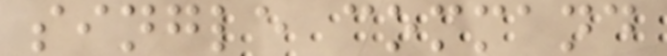single command
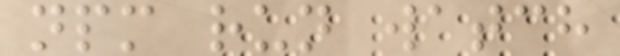npm run watch
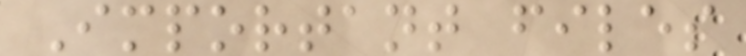Important files
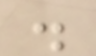.
